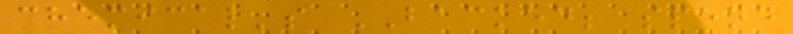chemical's BACKED; spend
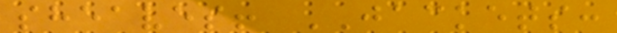sheaves! JACKETS:
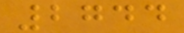2744
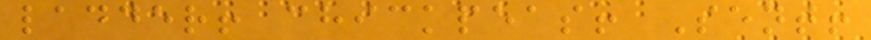ladder! chickpeas! Sent!
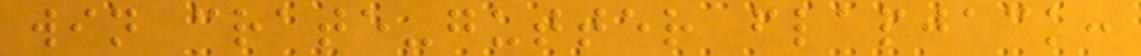win crate-gutter flapjack:
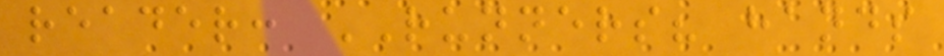reader: RUNNERS? hands
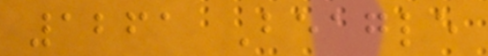1261 Beagle
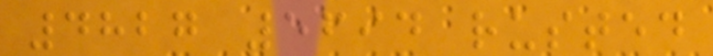4827 5694 rusted
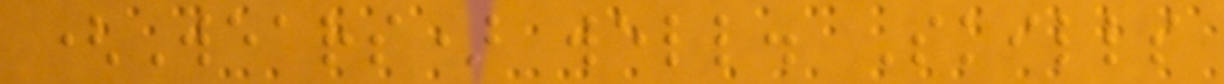(Wears) well. Skills
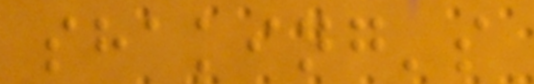shaking's
